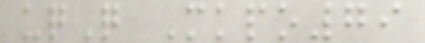uqQ Mkpo79
